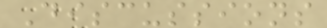Discussions
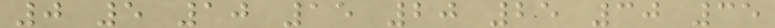0 5 10 15 20 25 30 35
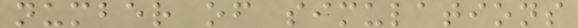number of simulations
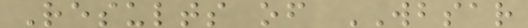Results of WBSAR
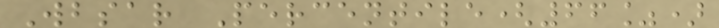Wbsar Percentile(66%)
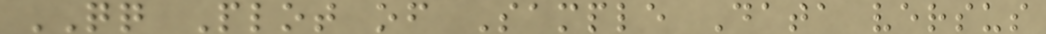QQ Plot of Sample Data versus
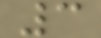3
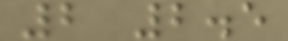2 2.5
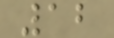12
